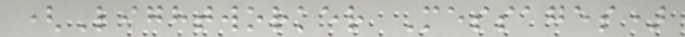(Lightworker Messages)
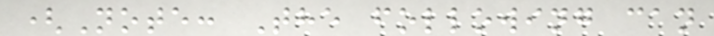(Note: The following can
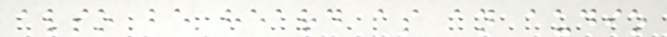also be heard as an audio
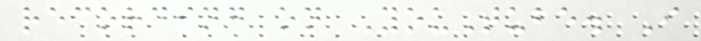recording on YouTube. I
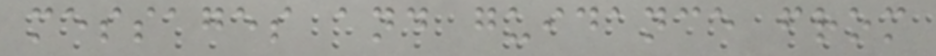messages and guidance from
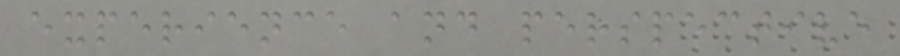experience and perspective
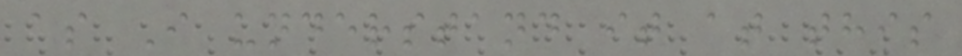as I understand it at this
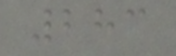283
